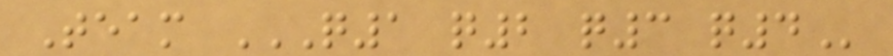Team Q1 Q2 Q3 Q4
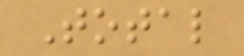Total
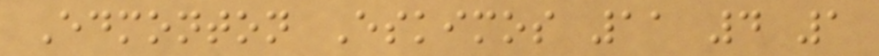Edmonton Eskimos 11 4 1
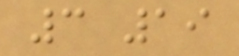3 19
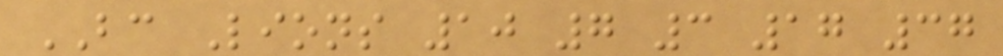BC Lions 10 7 3 17 37
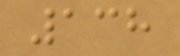138
